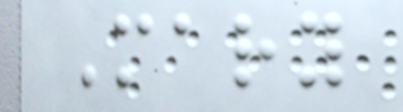Mary
